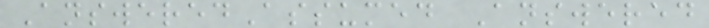AnsweredAssumed Answered
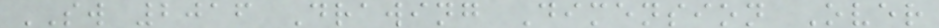SW 2016 Drawing Dimension Over
